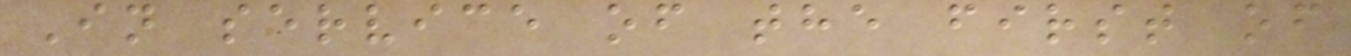In service of the first of
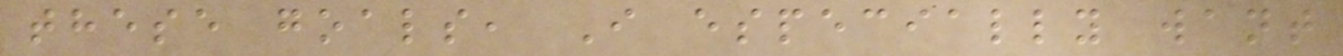these goals, I especially want
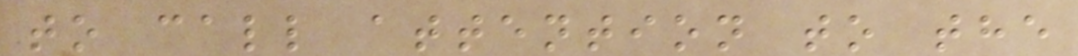to call attention to the
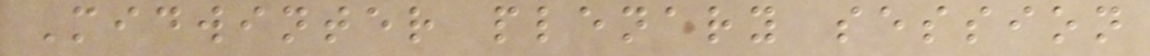Midwinter plenary session
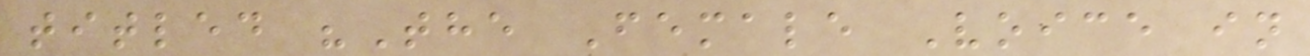titled "The Female Voice in
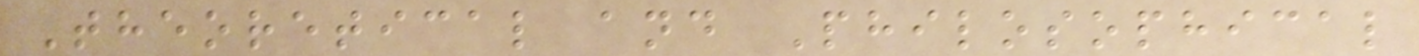Theoretical and Philosophical
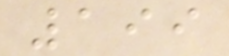199
